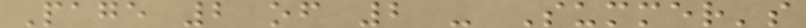Page 2 of 2 - Summer's
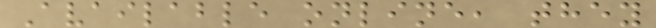Available online, they
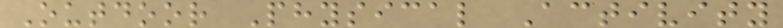Outdoor Physical Activity
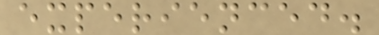experienced.
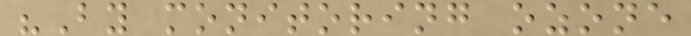"By monitoring ozone
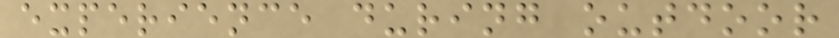experience during outdoor
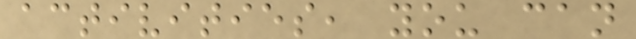activities, you can
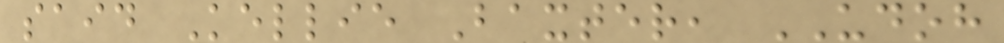said Kellie Baxter, UDOH
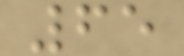65
